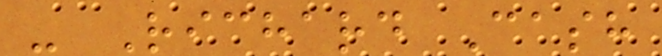- Richard Cash
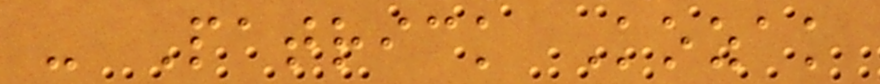- Patrick Kozak
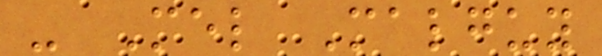- Mel Malguy
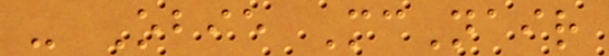- Obie McNair
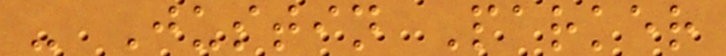- Justin Parker
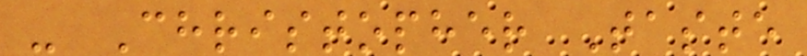- Christopher Taste
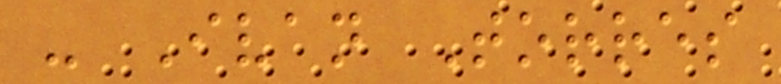- Ivan Torres
